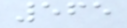565
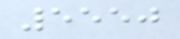5550
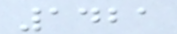1421
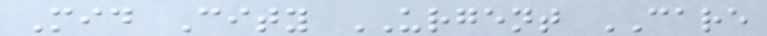Mid City URGENT CARE
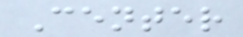Center
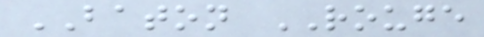BATON ROUGE
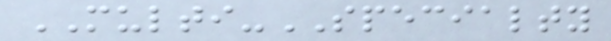MULTI-SPECIALTY
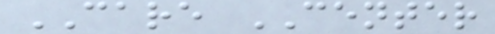CARE CENTER
